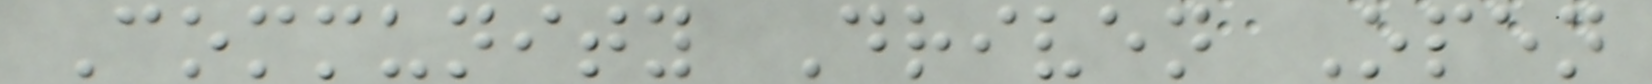Community Driven Open
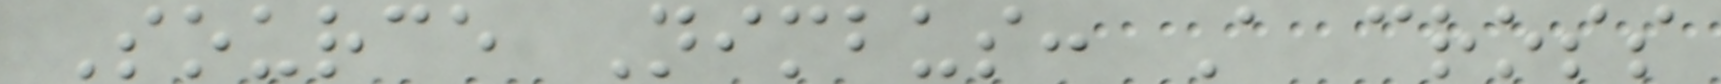Source Nimbus: A cross
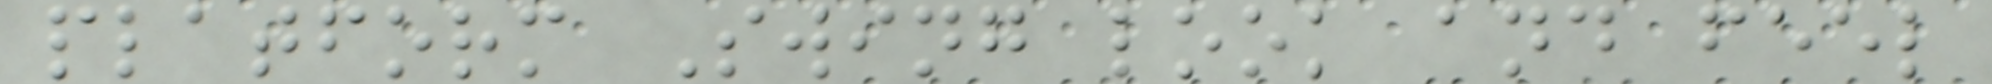platform Swing look and feel
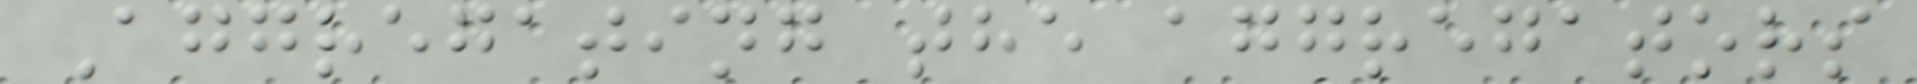Aggregating the aggregators
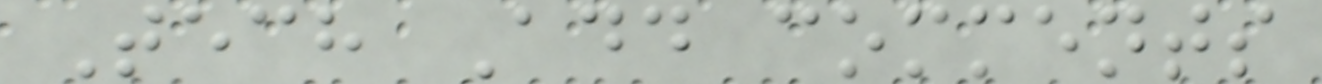Tech Add comments
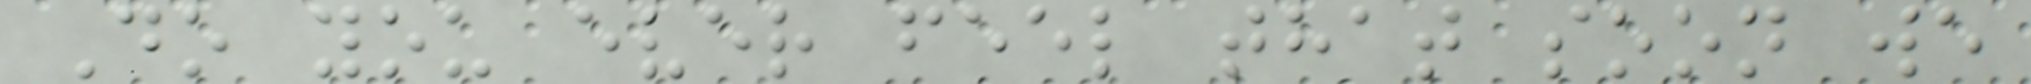Do you ever feel that soon we
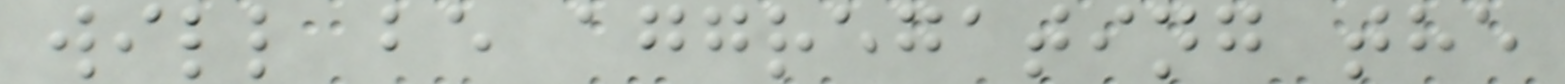will be aggregating the
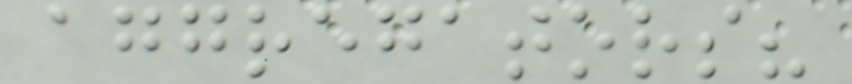aggregators?
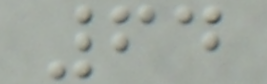64
